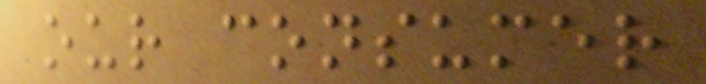our consumer
